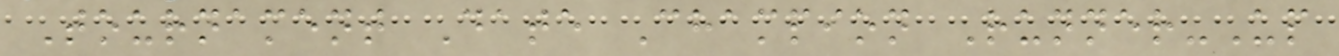Tournament Date Champion Runner-Up
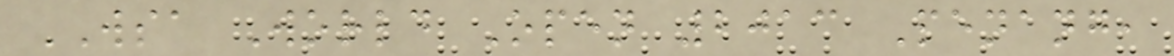WSA World Open 2013 Penang,
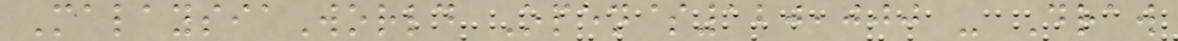MalaysiaWorld Open$120,000 - Draw
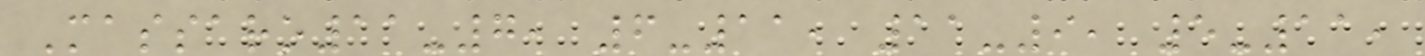Massaro11-7, 6-11, 11-9, 5-11,
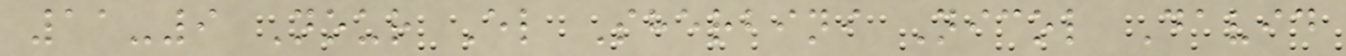11-9 Nour El Sherbini Nicol David
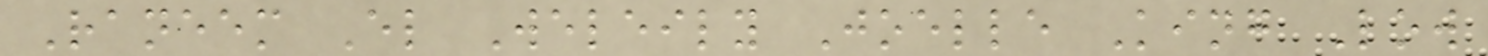Raneem El Weleily Joelle King Low
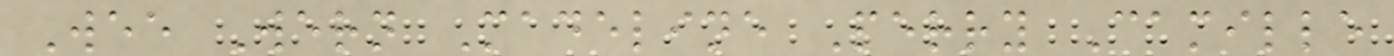Wee Wern Madeline Perry Camille
